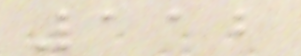112
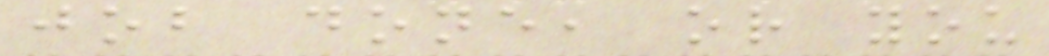job done, or you
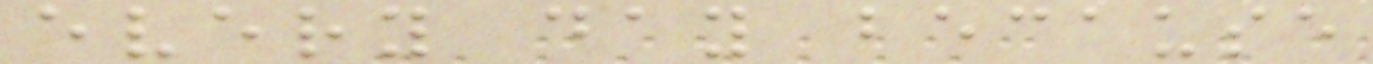every day because
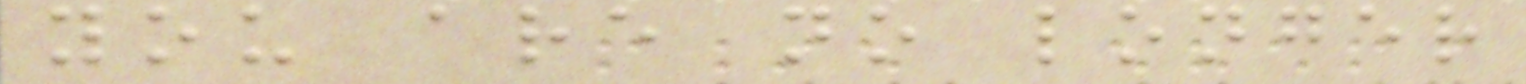you are no longer
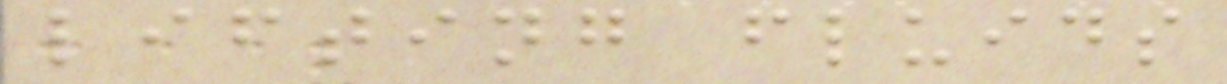lifting fluids
